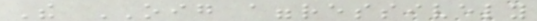The OIG aggressively
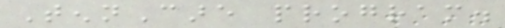TennCare program.
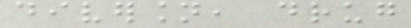diversion, drug
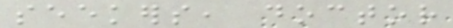seekers, doctor
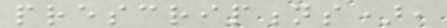prescriptions),
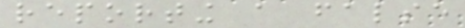reporting a false
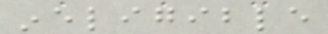ineligible
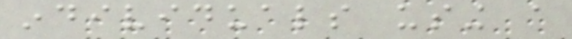individuals using a
